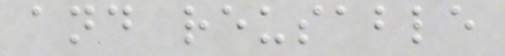and reusable
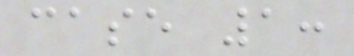case 1:
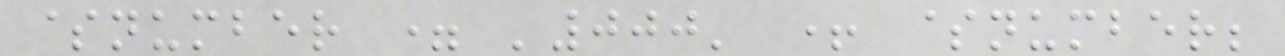$number = '000' + $number;
